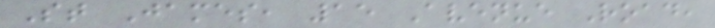St James, 15 Avenue Road,
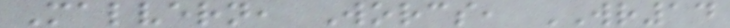Malvern, Worcs, WR14
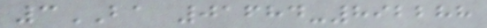3BA 01684-892288
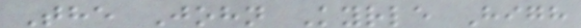The John Kyrle High
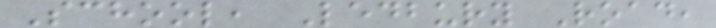School, Ledbury Road,
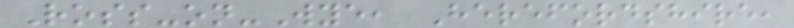Ross-on-Wye, Herefordshire,
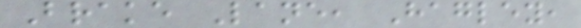Brake Lane, Hagley,
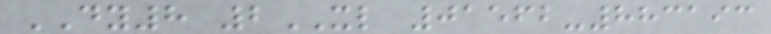DY8 2XL 01562-883193
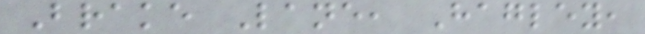Brake Lane, Hagley,
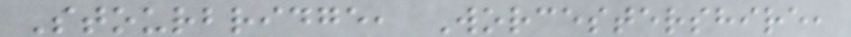Stourbridge, Worcestershire,
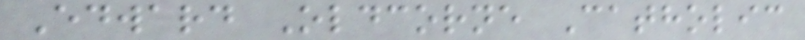Edward Oldcorne Catholic
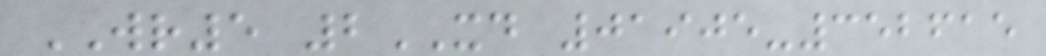WR5 2XD 01905-352615
